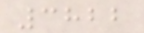3822
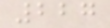227
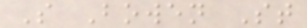S Bowen St
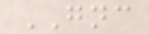GNC
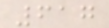617
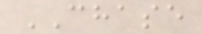CHASE
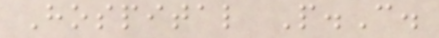Hospital P.C.
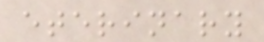eterinary
